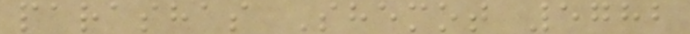parashas Shemot 5782
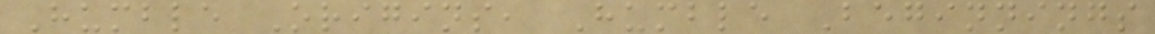Humble Origins, Humble Beginnings
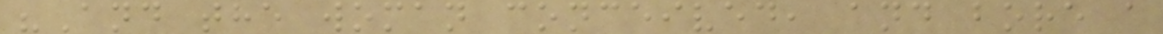"And the woman conceived, and bore a
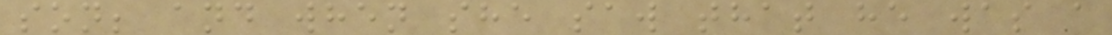son; and when she saw that he was a
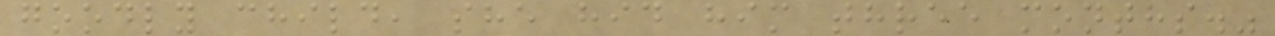goodly child, she hid him three months."
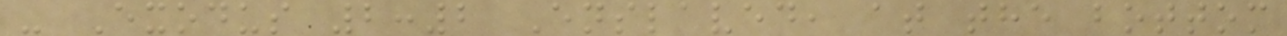- Exodus 2:2 Enslaved, at the bottom
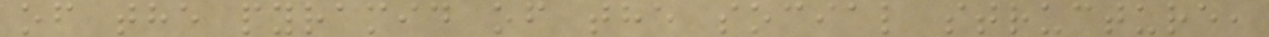of the pyramid of the social structure,
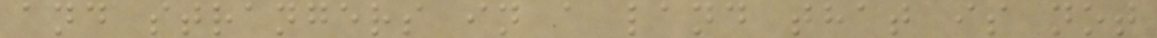and strangers in a land that is not
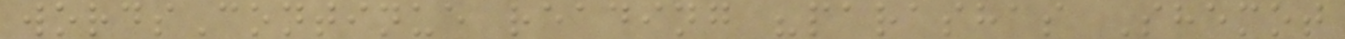wordsContinue reading "parashas Shemot
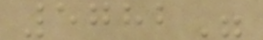5782"
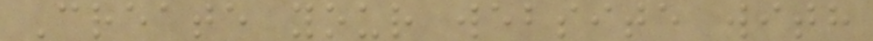Create your website with
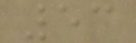53
